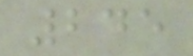245
